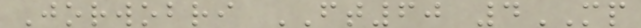Jorwobri FT60 4MP
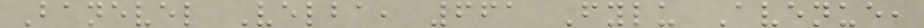Banevel Velba, 661 Fylu Avenue,
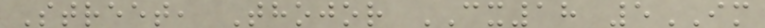Street, Thojor CX18 5IM
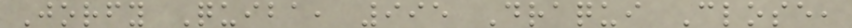Jorfy Quiba, 995 Draqui Close,
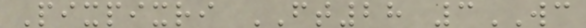Pixpixri FT28 3WC
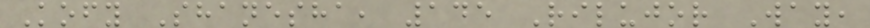Kofy Shanesha, 145 Rilujor Way,
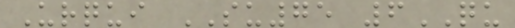Urqui SU75 6QU
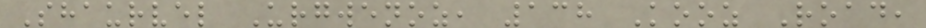Shaurvel Urgwenoz, 138 Kooz Road,
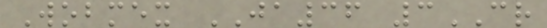Wobmex JA36 3CR
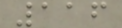116
